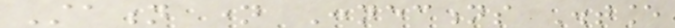Station name Connections Distance
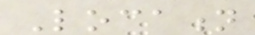Location
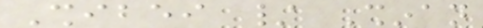Shibei / Shinan
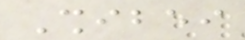Shibei
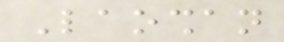Laoshan
